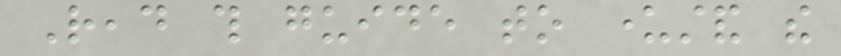Read this guide to understand the
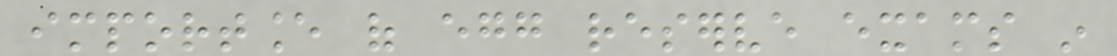importance of egg reserve exams in
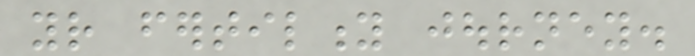your fertility journey.
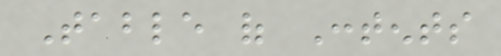Table of Contents
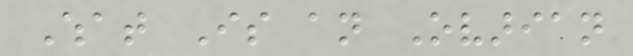What Is an Ovarian
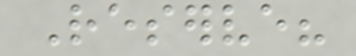Reserve?
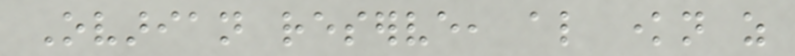Ovarian reserve, also known as
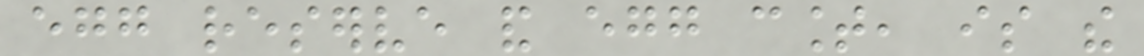egg reserve and egg count, is the
